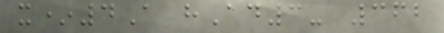x*4A hAd3- 362
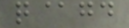q@gd
